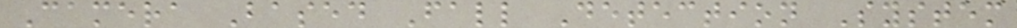Camera Based Fall Detection System
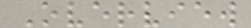Overview
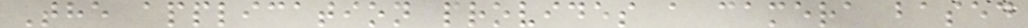The application provides a camera based
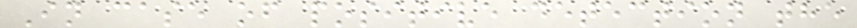In case of positive detection the
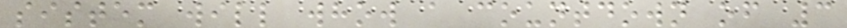sistem will whow a countdown of 3
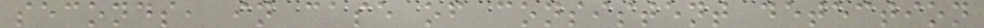seconds, in case of consistent detection
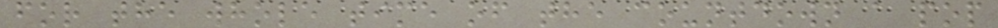for the whole time of the countdown a pop
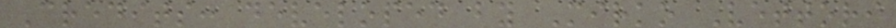Credits: developed by Mirko Vettori
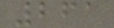261
